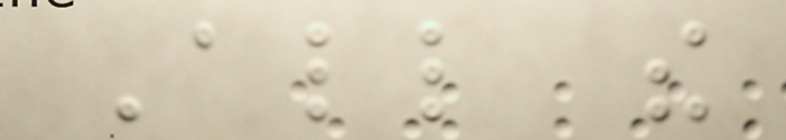All the
